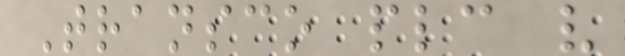Transco plc v
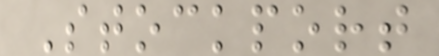Stockport
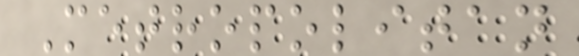Metropolitan
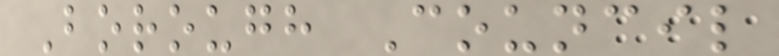Borough Council
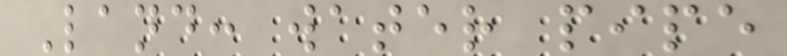Land: water pipe
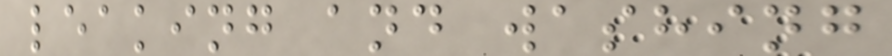leaking and washing
